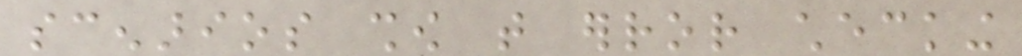scenarios show that error checking
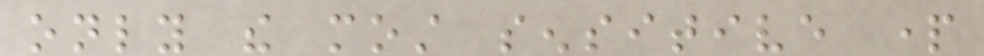only the most sensitive part
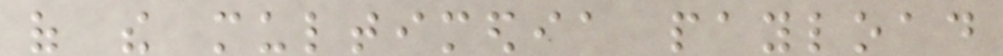of the multimedia payload
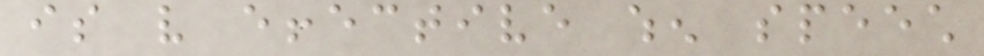is very effective when speech
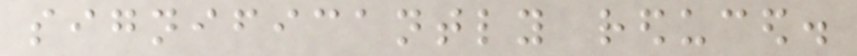significantly reduced.
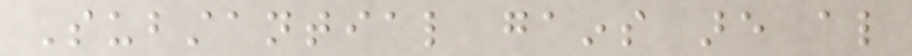Substantial gains are also
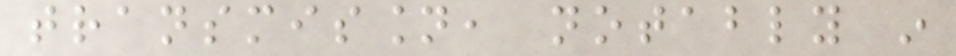transmission, notably in
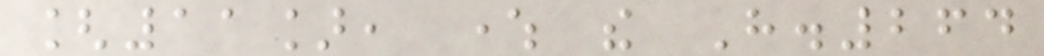[11], where the H.264
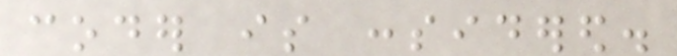coder is considered.
